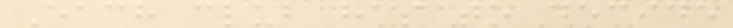Each club has to decide
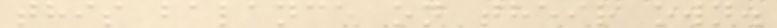this balance on their own.
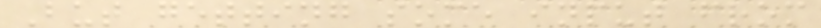But getting some input from
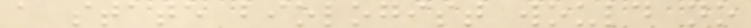a state biologist would no
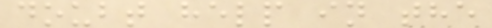doubt help in the
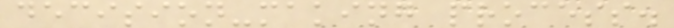decision-making process.
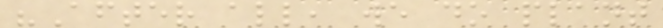"After all, we do plant
